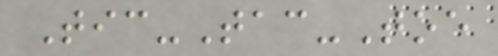Tic-Tac-Toe
